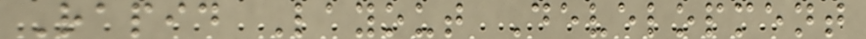Rapid Layout Development
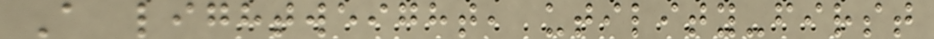A lightweight, utility-first
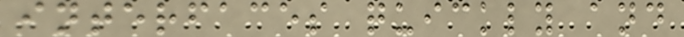interfaces quickly and
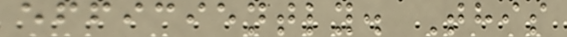efficiently. This
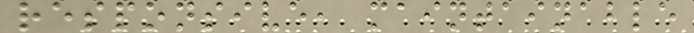responsive, maintainable
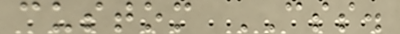custom CSS.
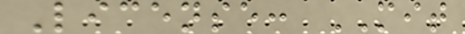License: MIT
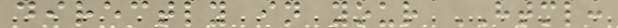directly in your HTML:
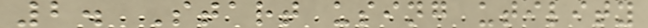2. Start using utility
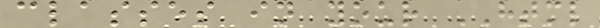classes in your HTML
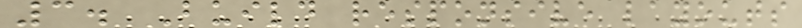3. Build responsive layouts
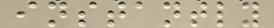instantly
